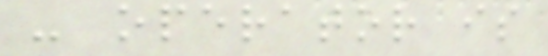- operator is
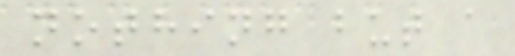nothing but a
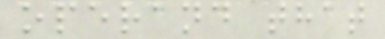operand that
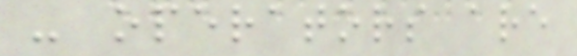- operators are
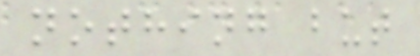nothing but
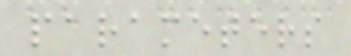parameters
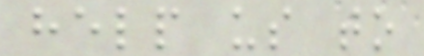help us to
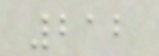212
